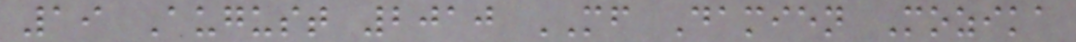19 August 2010 MF Damien Mozika
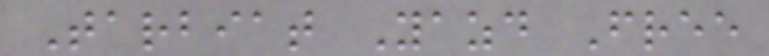Tarbiat Yazd Free
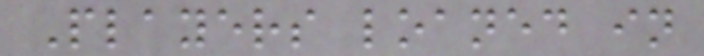Players loaned in
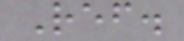Ref.
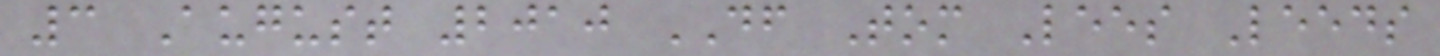3 August 2010 DF Tom Lees Leeds
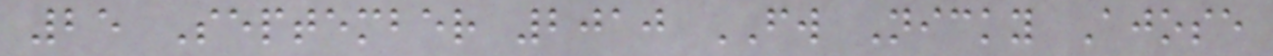25 September 2010 FW Nicky Ajose
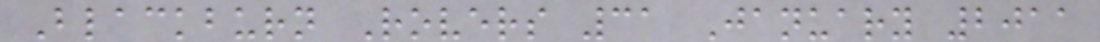Blackburn Rovers 31 January 2011
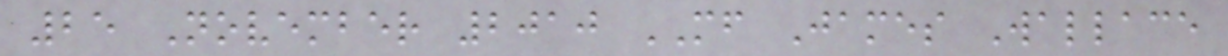25 November 2010 MF James Wallace
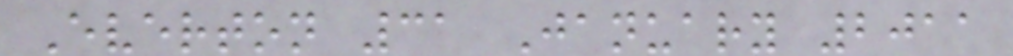Everton 31 January 2011
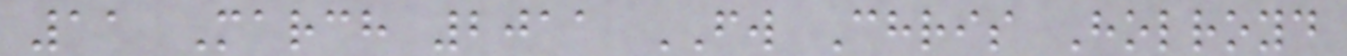11 March 2011 FW Chris Holroyd
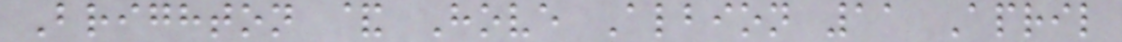Brighton & Hove Albion 11 April
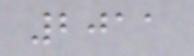2011
